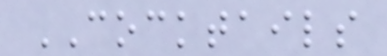COCKTAILS
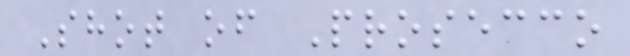Shot of Prosecco
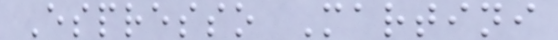Espresso Martini
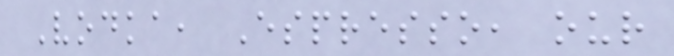Vodka, Espresso, our
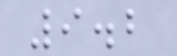9.2
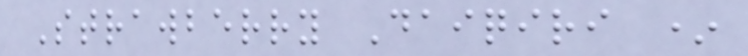Strawberry Daiqiri *
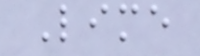Lime
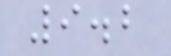9.2
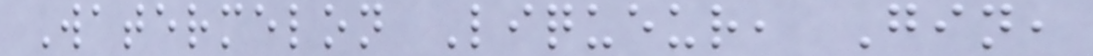Watermelon Liqueur, Gin,
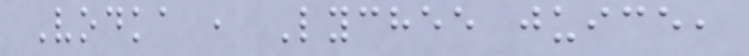Vodka , Lychee juice,
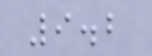9.2
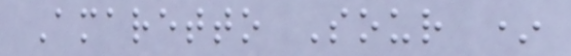Amaretto Sour *
